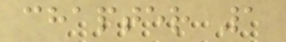chapter 1
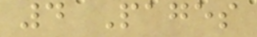4 Pages
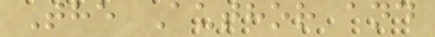The Author and
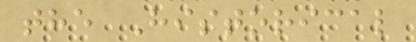the Historical
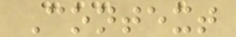Context
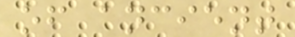of ancient
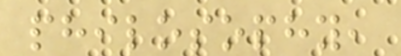philosophy,
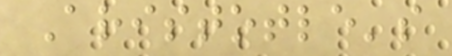Aristotle's
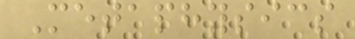Metaphysics
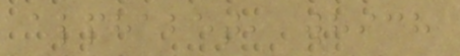alphabet, which
